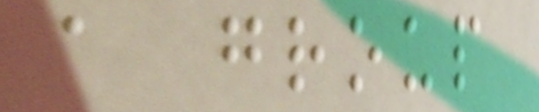a group
